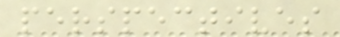perspectives
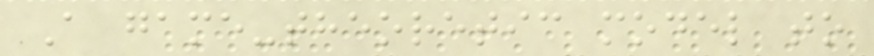A game-theoretic model to
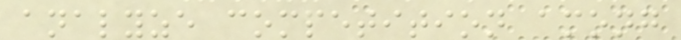analyze competition among
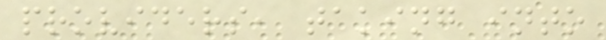providers, taking into
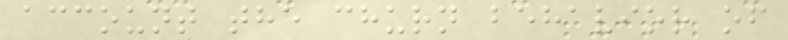account the churn behavior of
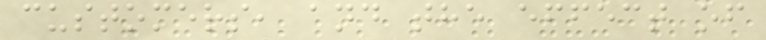customers, and the effect of
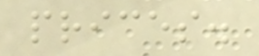prices.
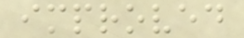improved
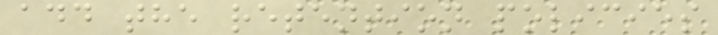add the retention policies
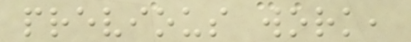previous work,
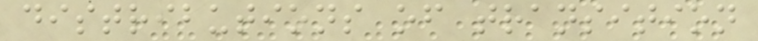distributions of transition
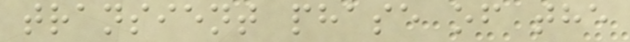transient phase of the
